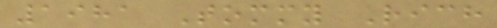1981 Tommy Rich
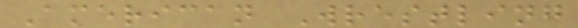American Wrestling
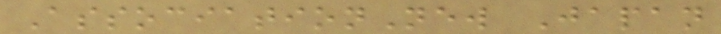AssociationNew Japan
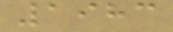1983
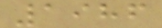1986
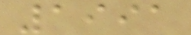1991
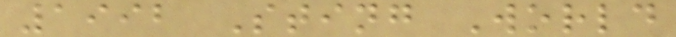1992 Sting World
